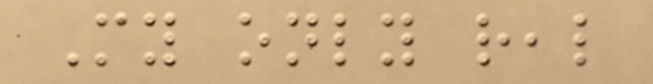My only real
